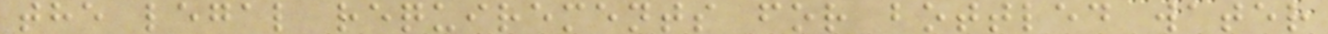the legal requirements for bottled water
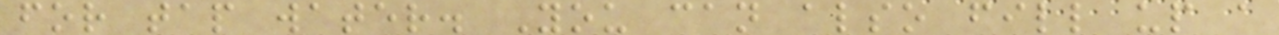for tap water. You can also fill up a
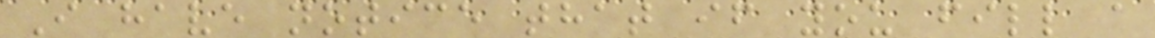I have notice that if you fill a
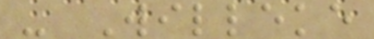- Willeke
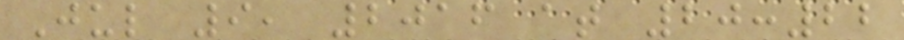Jul 9, 2016 at 20:22
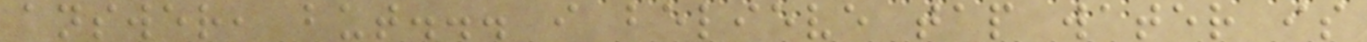answer, but... i believe tap water is
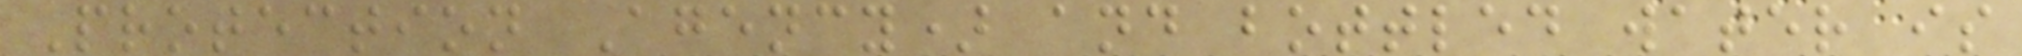Protection Agency) and bottled water is
